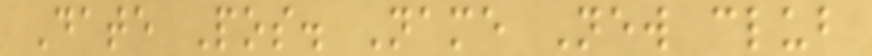Date Pos. Name New club
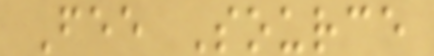Fee Source
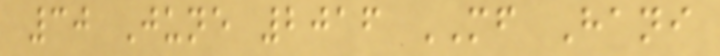30 June 2016 MF Hani
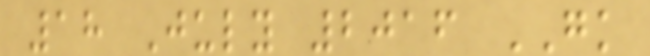18 July 2016 GK
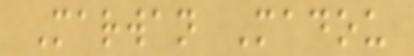Marwan Madou
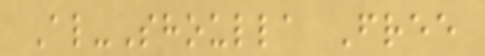Al-Shoulla Free
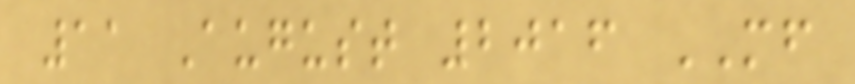11 August 2016 MF
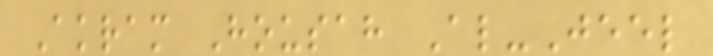Akram Housah Al-Jeel
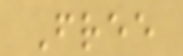Free
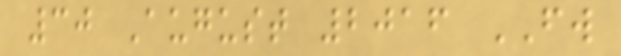30 August 2016 FW
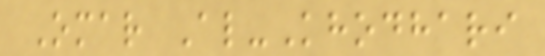Omar Al-Khodhari
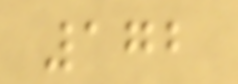172
